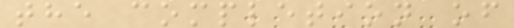the completion of
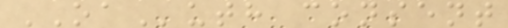OAuth consent
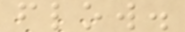flow.
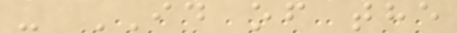- ID of the
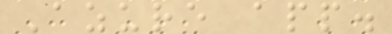Azure app.
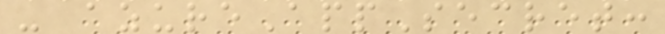- azureAppSecret:
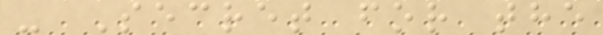- Secret for the
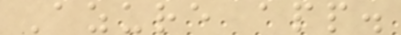Azure app.
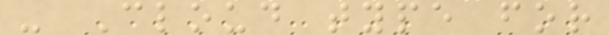- Cloud type for
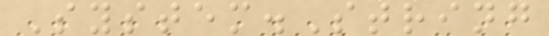System.String
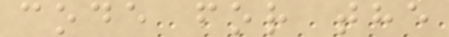code for the
